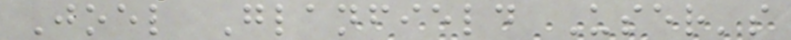Joel Glanfield User's
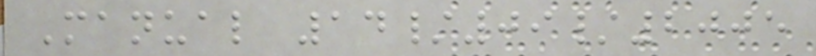Manual 14/09/2005
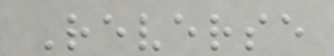Reverse
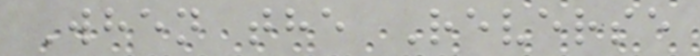When the Reverse
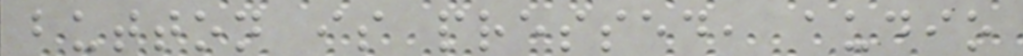button is pressed, audio
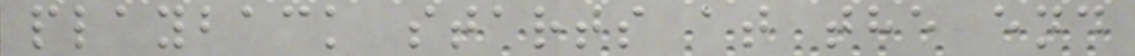playback starts at the end
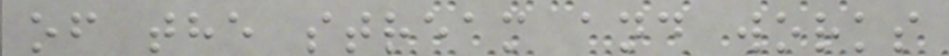of the stream and works
